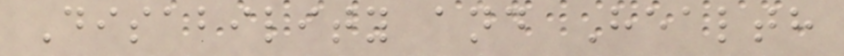Disability and Health
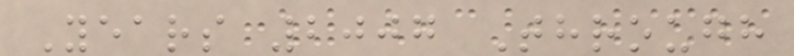Years 2007 Through
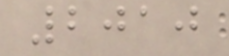2010
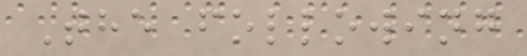The following
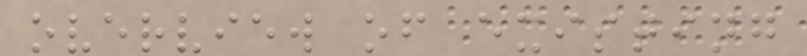overview of existing
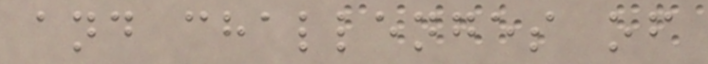and challenges of
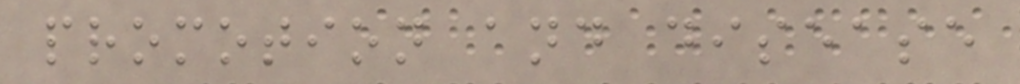promotion and disease
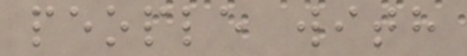people with
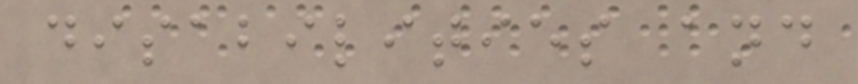disabilities and
